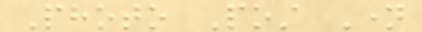Photo Post Name
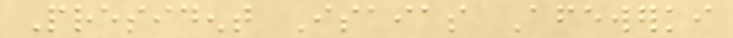President Isaias Afewerki
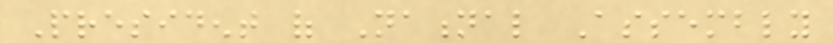President of National Assembly
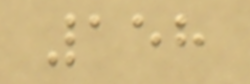158
